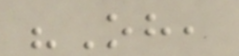"Oh,
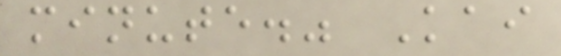minute." Kai
